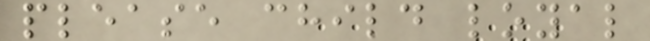please child loyal
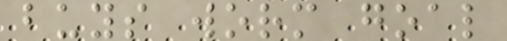buys worm goal
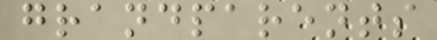grandparents
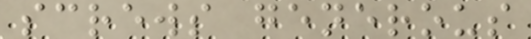screws generous
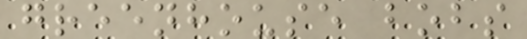greenhouse bobs
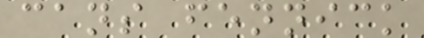cans fennick
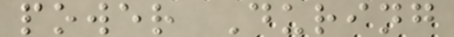power During
